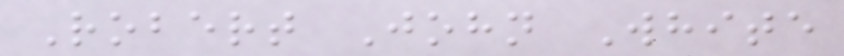Robert John White
